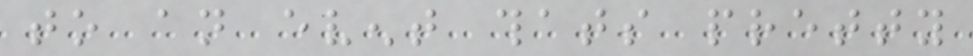to an event thats pretty
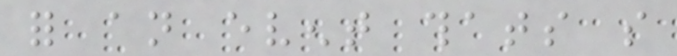for an event thats so
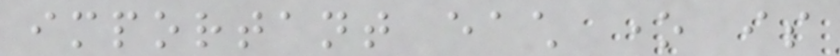important each one is
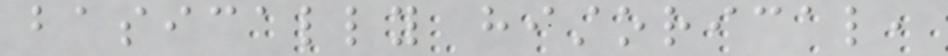basically historical,
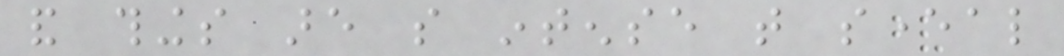and things are so intense that several
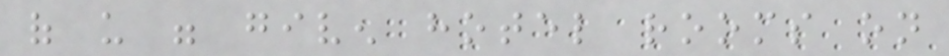of us were given hotel rooms on
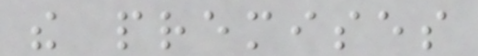the premises
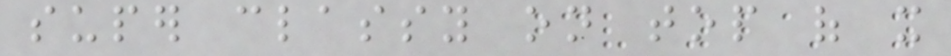super classy on top of it
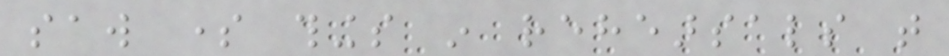saw some things in rehearsals that
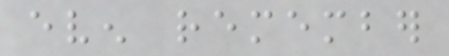even remember
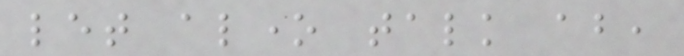let alone talk about,
